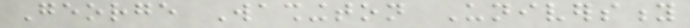George Washington University
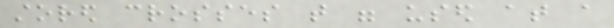stored crosses that were used at a
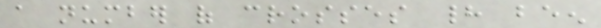a number of crosses had been
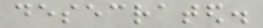desecrated.
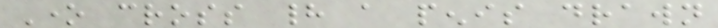One cross had a penis drawn
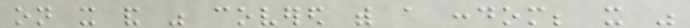on it and was covered with a condom; it was
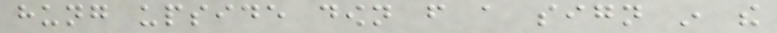hung upside down from a sign in the
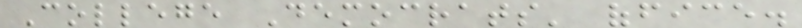College Democrats' office.
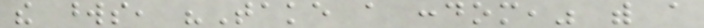the words, "Take a condom," with a
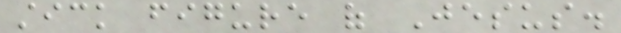stick figure of Jesus.
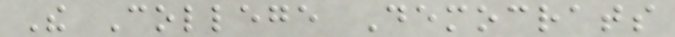The College Democrats
